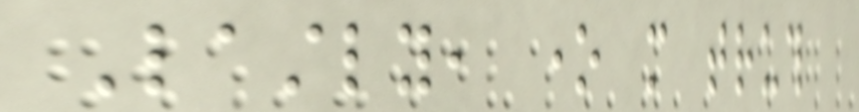Lastly, one more truth
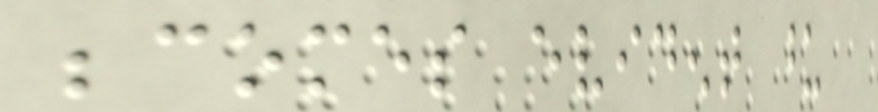becomes evident upon
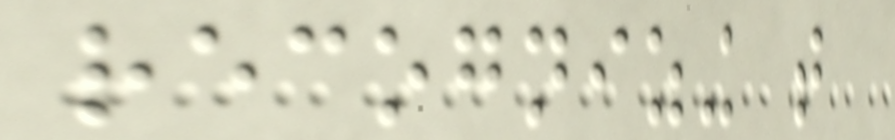recognizing that
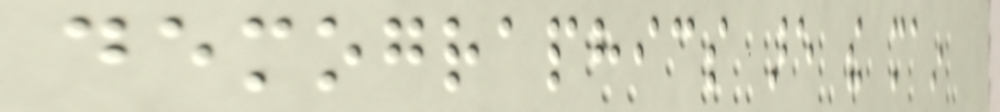demographics are the main
